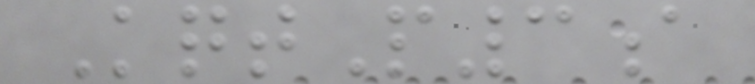KqtP3a
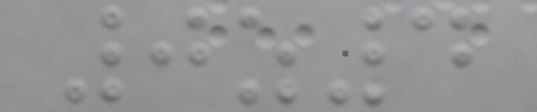0z4
